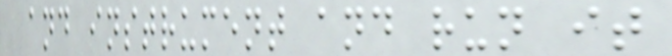and instrument and run it
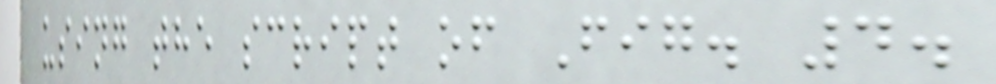using the script of Fig. 4.
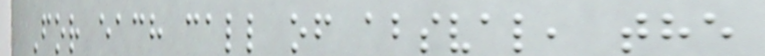For each call of absval, the
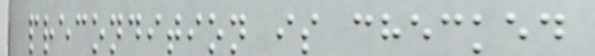precondition is checked
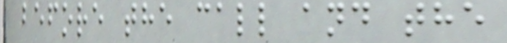before the call and the
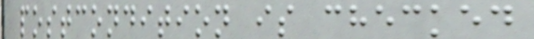postcondition is checked
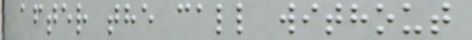after the call without
